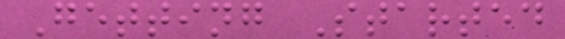Getting Started
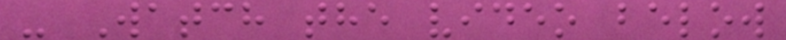- Watch the video below
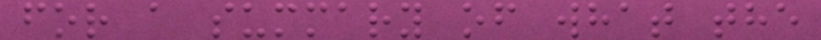for a summary of what the
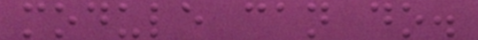module can do.
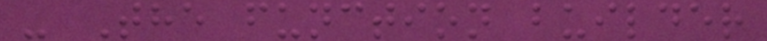- The function builder
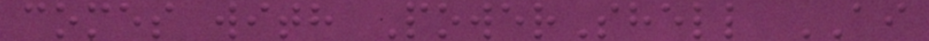comes with PowerShell AI
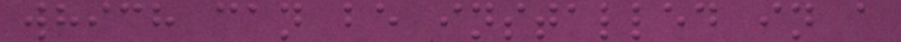which can be installed in a
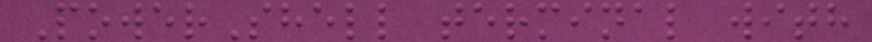PowerShell terminal with
